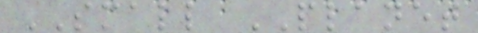SMALL PLANET
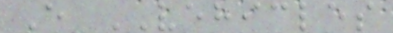E VEHICLES
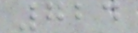724
